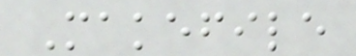Makefile
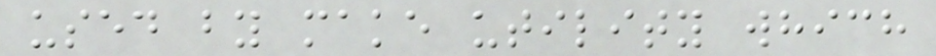used by make utility which
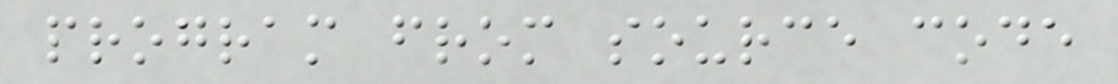program from source code
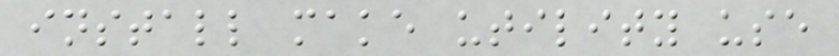install make utility use
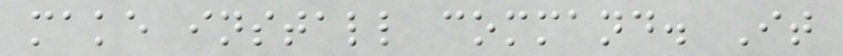make install command. It
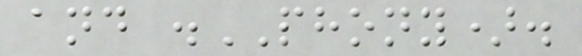and .PHONY).
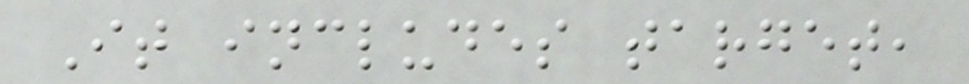It includes target,
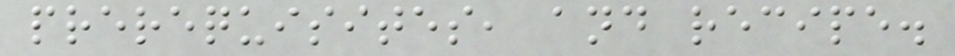prerequisites, and recipe.
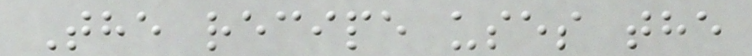The recipe uses the
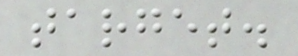target.
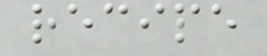recipe
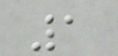1
